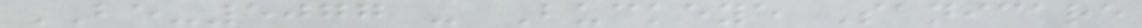BE-5077 - Buckeye Sanicare
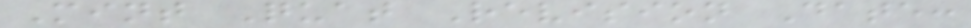Mint Quat Revision Date:
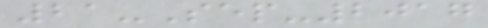21-Sep-2017
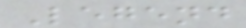Legend
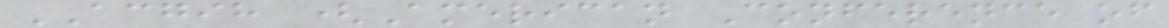ACGIH (American Conference of
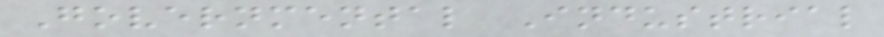Governmental Industrial
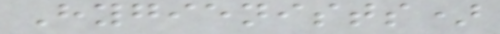Hygienists)
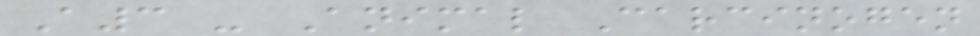A3 - Animal Carcinogen
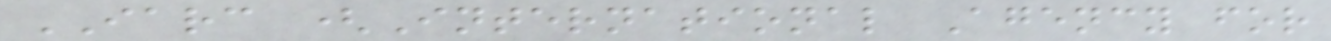IARC (International Agency for
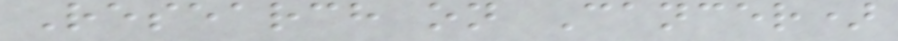Research on Cancer)
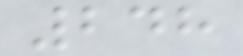248
